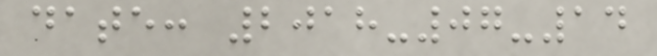date: 2018-07-14
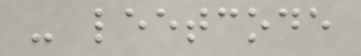- leetcode
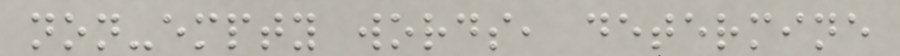non-empty words, determine
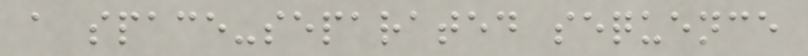a space-separated sequence
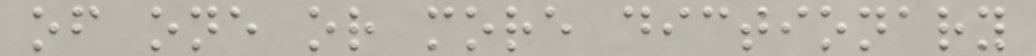of one or more dictionary
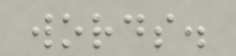words.
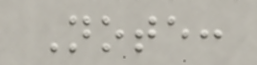Note:
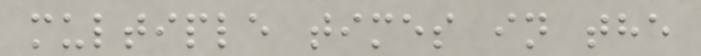multiple times in the
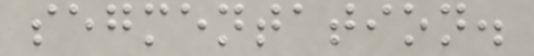segmentation.
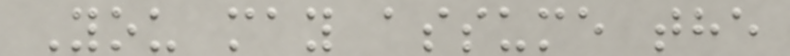You may assume the
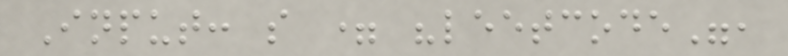Input: s = "leetcode",
